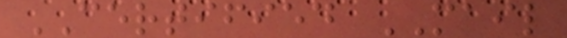CERTIFIED MAIL
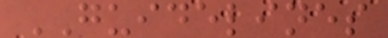GUIDELINES
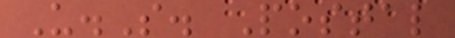U.S. Postal
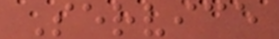Service
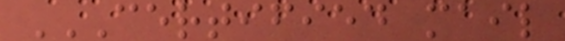CERTIFIED MAIL
